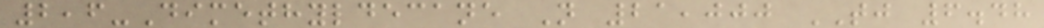2,6-Dimethyldecane N 21,000 TJ 6.48
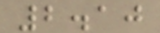2.10
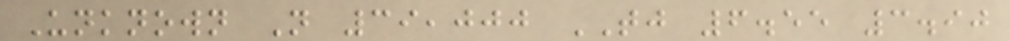Unknown N 39,000 TJ 6.55 3.90
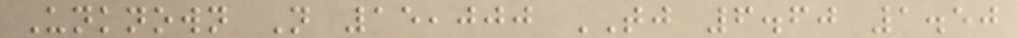Unknown N 15,000 TJ 6.60 1.50
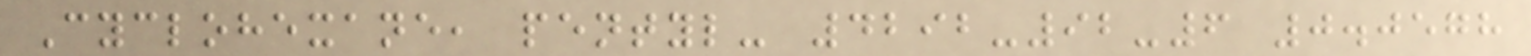Cyclohexane, pentyl- 4292-92-6 0.0578
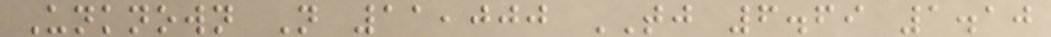Unknown N 11,000 TJ 6.69 1.10
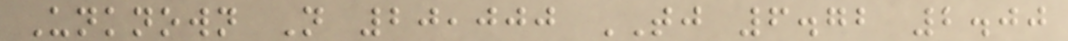Unknown N 20,000 TJ 6.72 2.00
